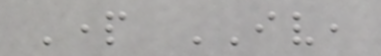Part IV,
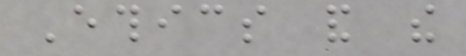Ethics and the
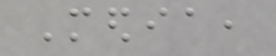Media,
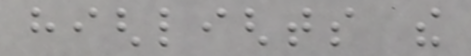highlights the
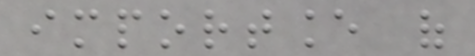importance of
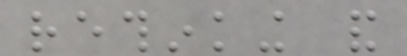rethinking and
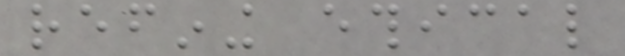refining ethical
